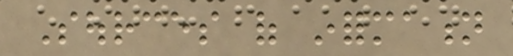Sources of information
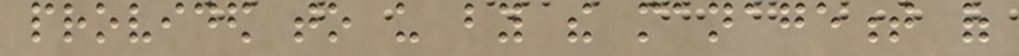provided to us by the management of
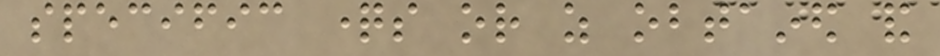specific questions or as obtained and
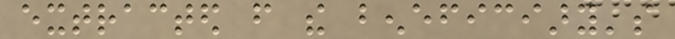extracted from the beneficiary's
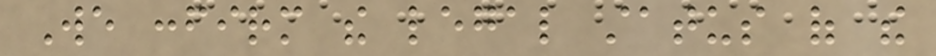We confirm the legal status of the
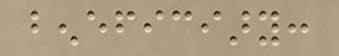beneficiary:
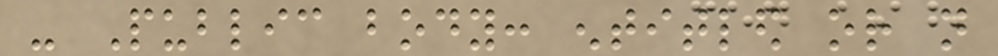- Public body: entitled or not
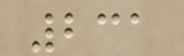231
